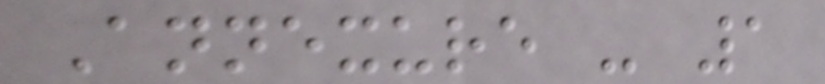Annexure - 1
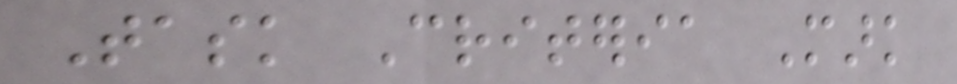Task Criteria Mark
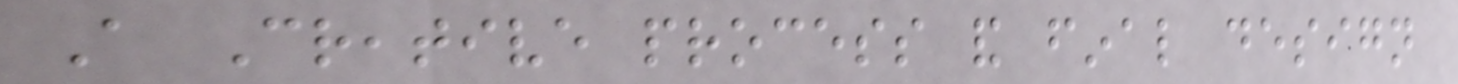A Creative process and final design
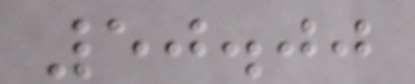50.00
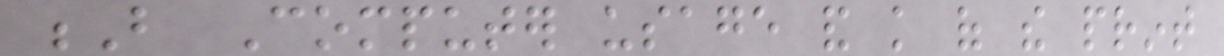B Computer usage and knowledge of the print
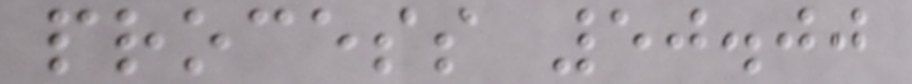process 50.00
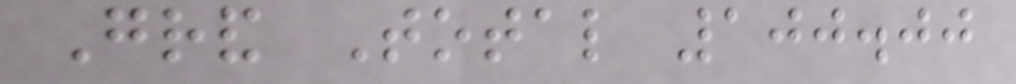Grand Total 100.00
